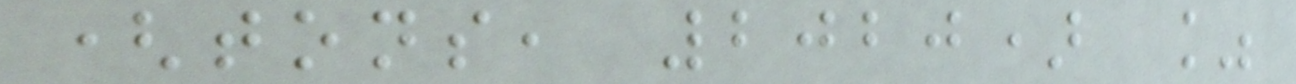(tons, 2020) %
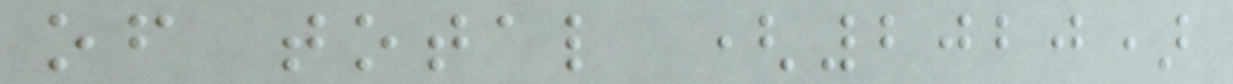of total (2020)
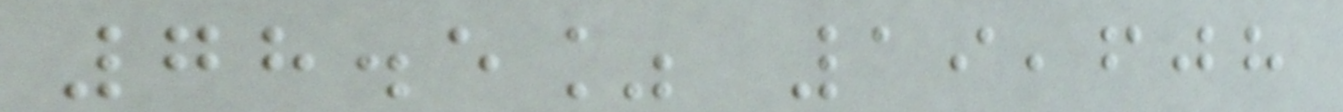78.5% 19,608
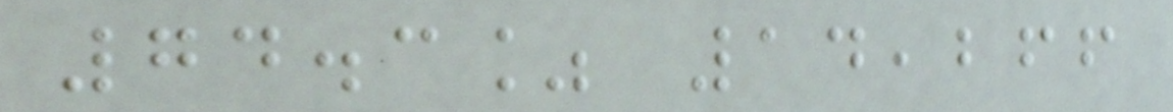74.3% 14,266
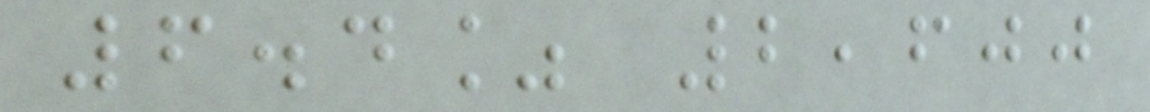6.4% 2,600
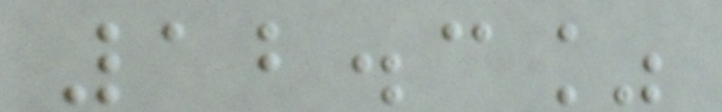12.3%
